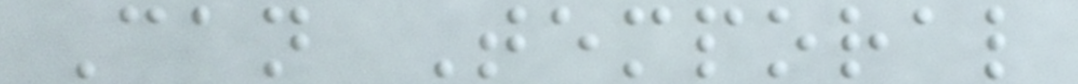Can Temporal
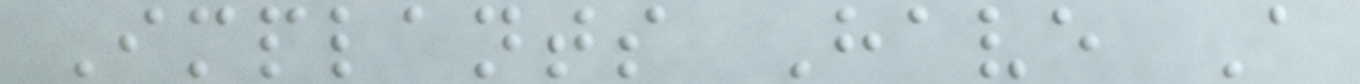Implants Have A
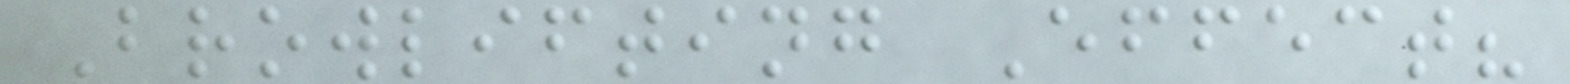Browlifting Effect?
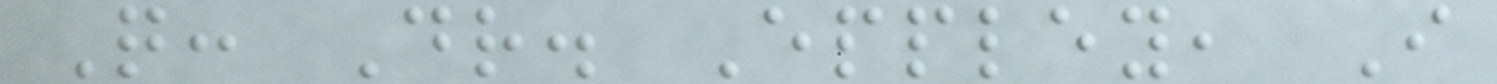Q: Dr. Eppley, I
